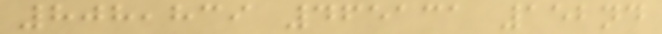808,839 465131 152nd
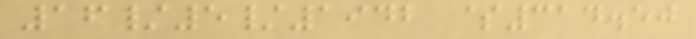16/5/1942 $314.50
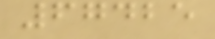67425
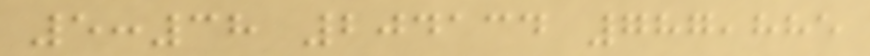5:38 204134 787,885
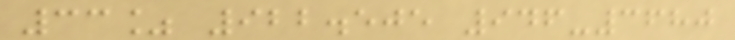33% 922.505 946-3680
